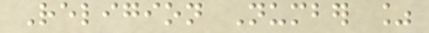Religion Number %
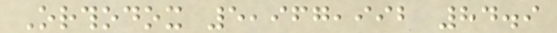Orthodox 5,967,992 84.9
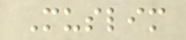Muslim
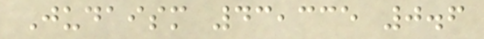Judaism 43,335 0.6
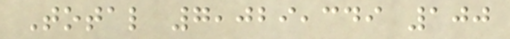Total 7,029,349 100
